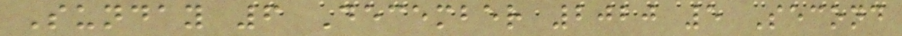Sunday 6 December 2020 5 Second
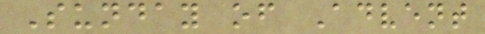Sunday of Advent
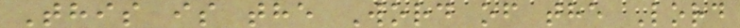This is the Word of the Lord
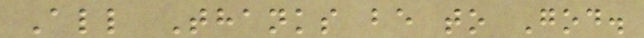All Thanks be to God.
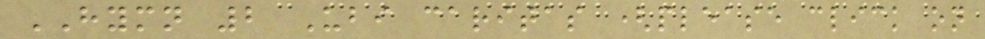HYMN 2 Ubi caritas (please click on
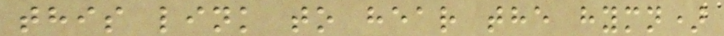this link to hear the hymn)
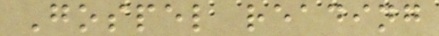Gospel reading
